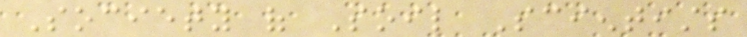Society of Soil Scientists
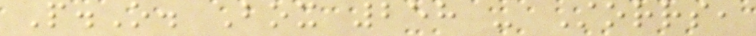P.O. Box 258 - Storrs,
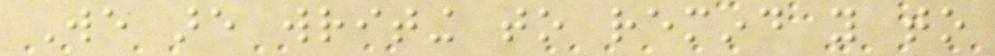We are writing to remind you to
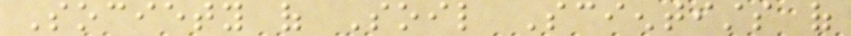Society of Soil Scientists of
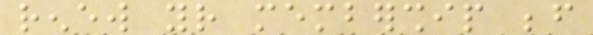renew your membership before
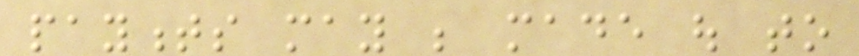payments may be made out to
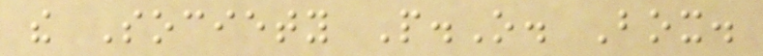the Society P.O. Box.
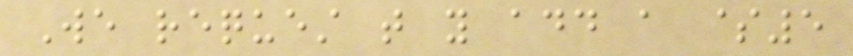We request that you add a $5
